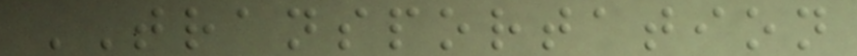TRANSPORTATION
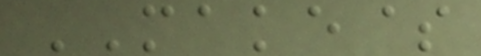MAKE$
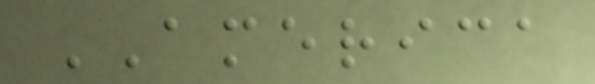AMERICA
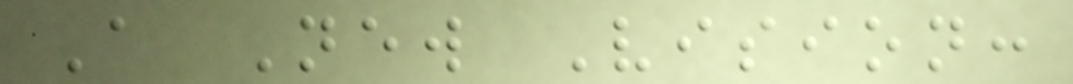A New Vision:
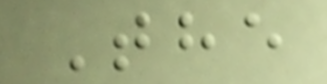The
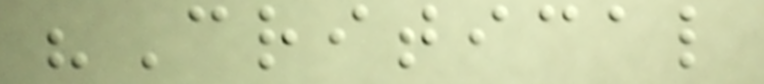"Critical
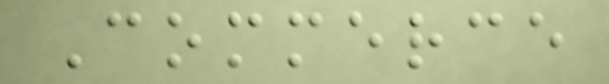Commerce
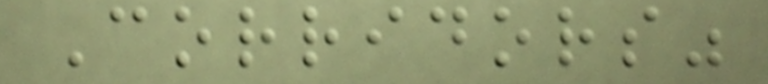Corridors"
